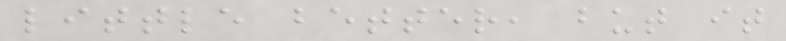little better, but it
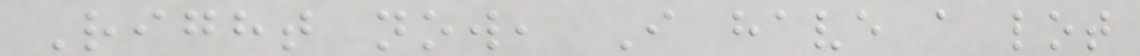Right now, I have a lot
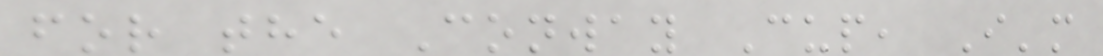for the Conway Cup, I'm
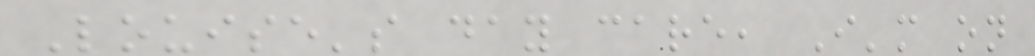Louise's day care, I'm on
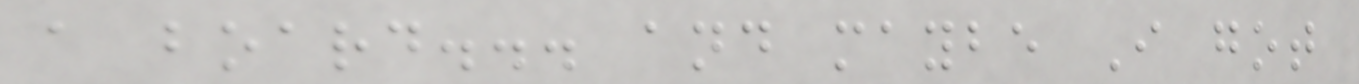a board... and maybe I got
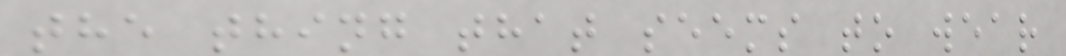the thing that seems to wear
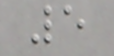5
